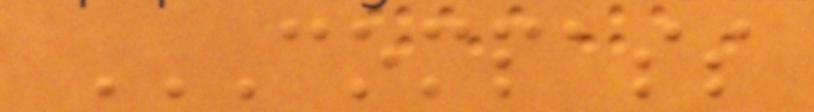COMPASS
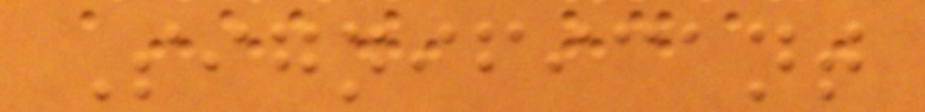Significant
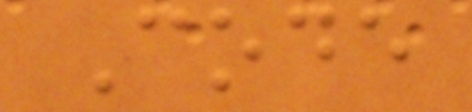Code
